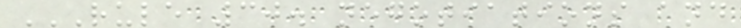RULE 30. NEGOTIATIONS AND
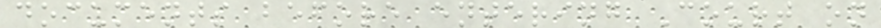documents before entering Court on
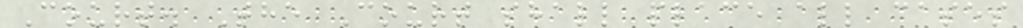Court. The Court shall place all cases
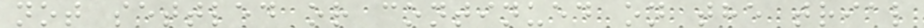not settled or continued on the trial
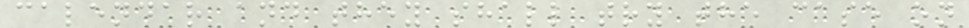calendar and they shall try the case on
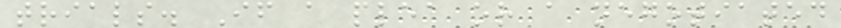trials. If a plea or a negotiated
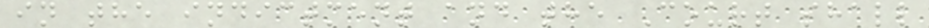in the indictment and the Court shall
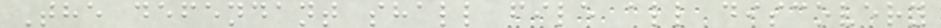The defendant shall file all discovery
